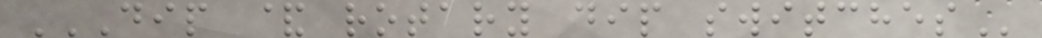DIP & ROTARY DIP SWITCHES
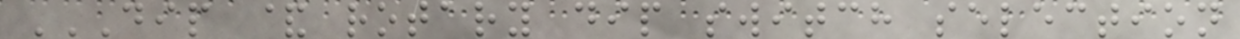DIP & ROTARY DIP SWITCH SELECTION
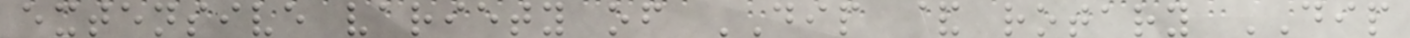extensive variety of DIP & rotary DIP
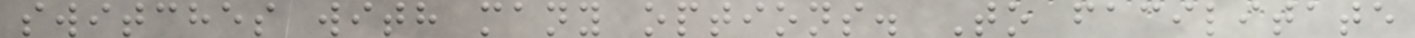switches with many options. To facilitate
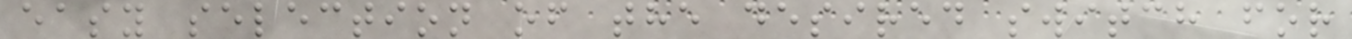easy selection of the desired switch for
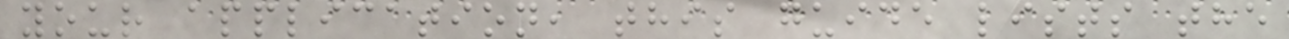your application, this guide lists the
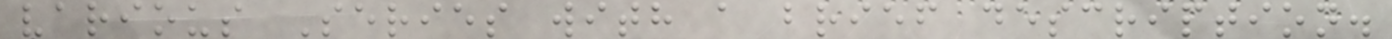various Series with a brief description.
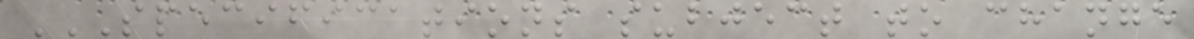SPECIFICATIONS SUBJECT TO CHANGE
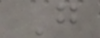G
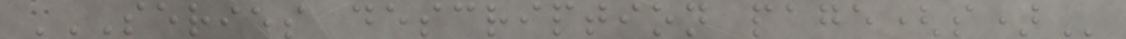SERIES DESCRIPTION PAGE(S)
